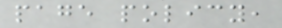page policy,
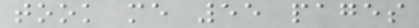took me 55 pages
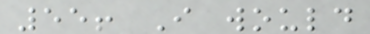55! I would
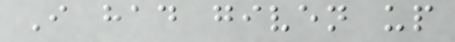I had given up
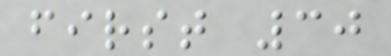first 30
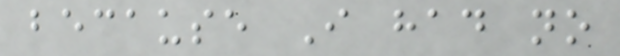because I had no
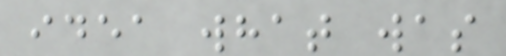idea what was
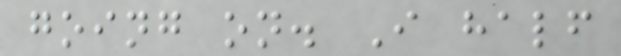going on. I half
